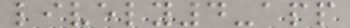lively4-app
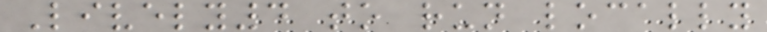Lively4 to run locally
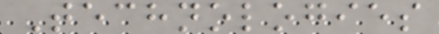Technologies
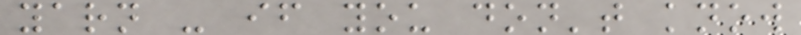yarn - if you don't know
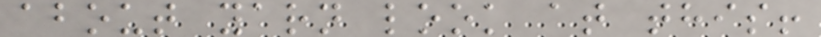about yarn look at this!
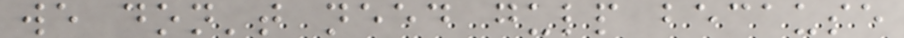we don't need gulp because
